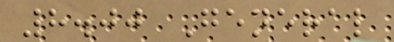8.00 General
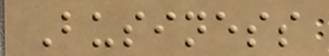Business
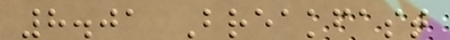8.01 Breakfast
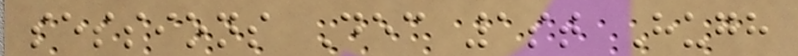sessions Dec 1st Hugh
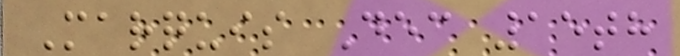Marquis Dec 15th
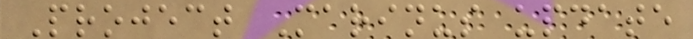Project Marinus update
